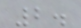2.
